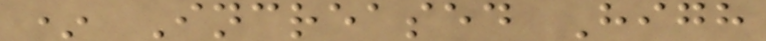* Increased High
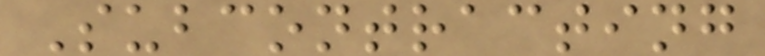Subcontracting
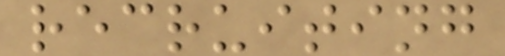recruiting
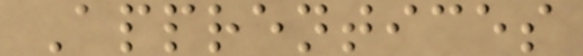Apprentices
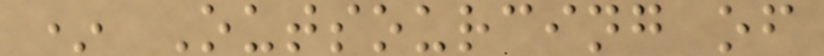* Outsourcing of
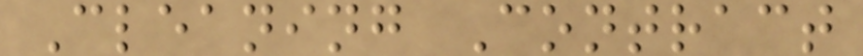Cleaning Contract
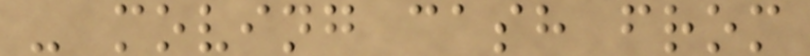- moving cash from
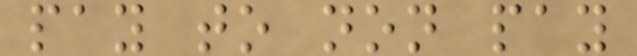pay to non pay
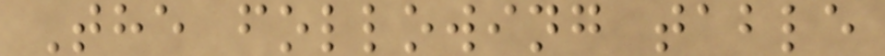The following table
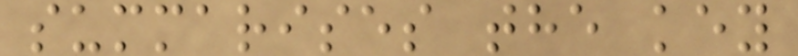summarises the key
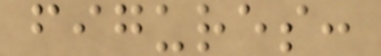figures:
